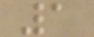1
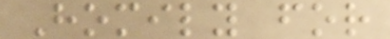Homily for
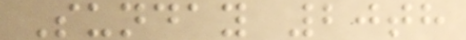Sunday 20th
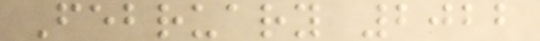February 2022
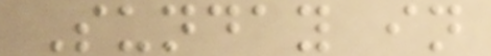Sunday in
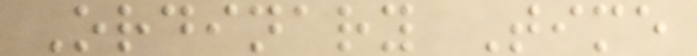Ordinary Time
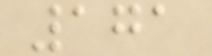171
